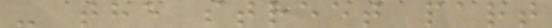- the street part
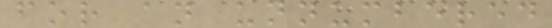for an unnumbered
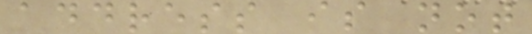address is not
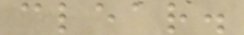clear.
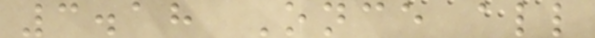3.18 Once all
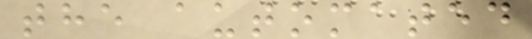the automated
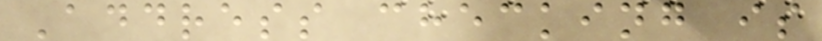Address checking is
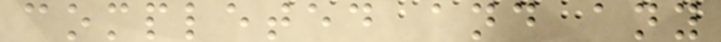completed and any
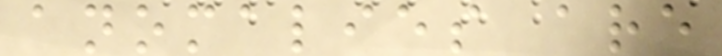anomalies are
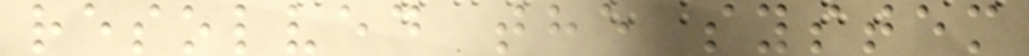resolved the system
